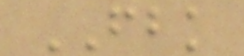FBK
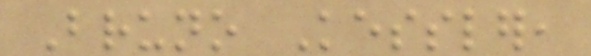Bruno Kessler,
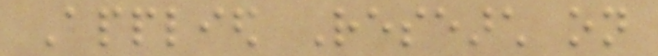Applied Research on
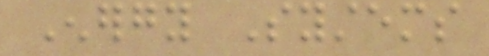Energy Systems
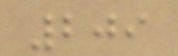209
